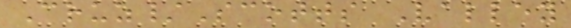Cruz/Scotts Valley
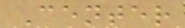Center
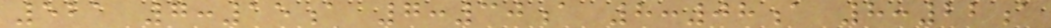521 7:15a 7:30a 8:08a 8:22a
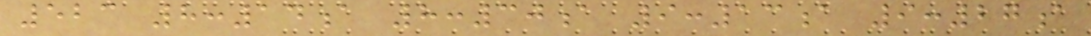523 8:14a 8:30a 9:13a 9:27a
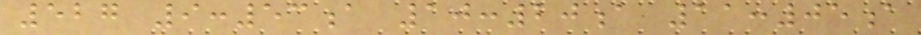527 9:53a 10:20a 11:05a
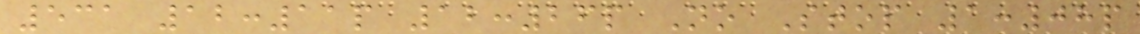531 12:11p 12:26p No Stop 1:08p
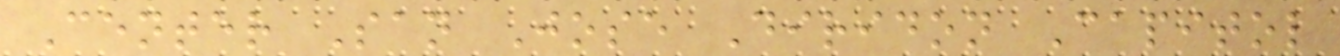Center San Jose Diridon Capitol
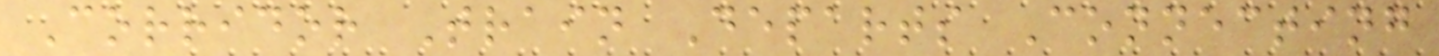Corridor Train Departs Connecting
